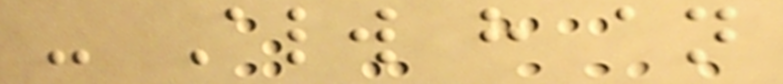- Always have an
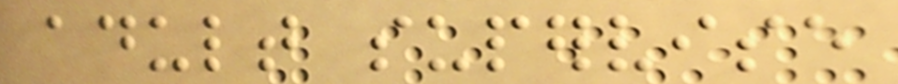adult supervise
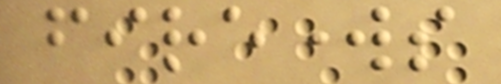fireworks
